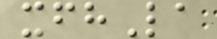xfhLa
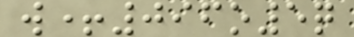w+096o5q
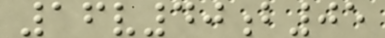16v40b05
